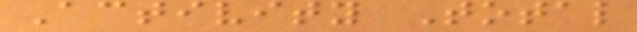Activity Total
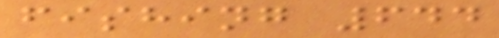fishing 644
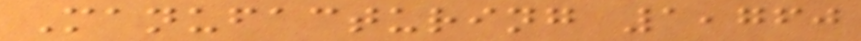Manufacturing 1,760
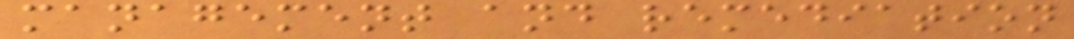management and remediation
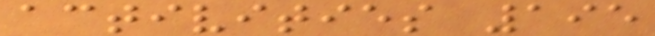activities 195
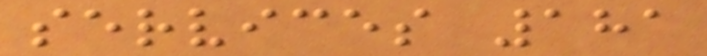services 181
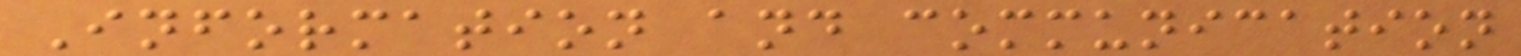Information and communication
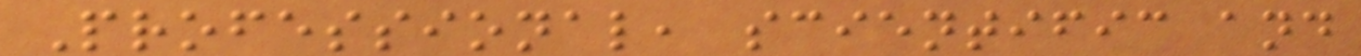Professional, scientific and
